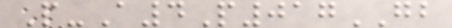P-A4P017GB
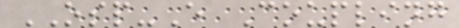OSP-E Coupling
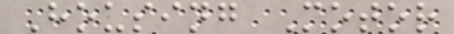Housing Motor
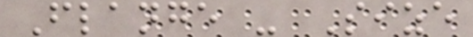Flange - Size
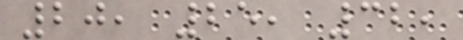20, 25, 32,
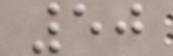50
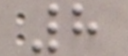8
